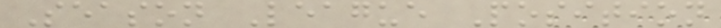Season League Position
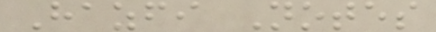Hazfi Notes
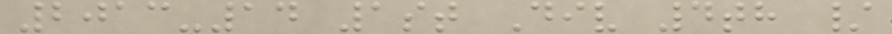2013-14 1st Div 4th /
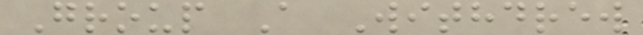Group A Withdrew
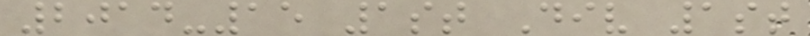2014-15 1st Div 1st
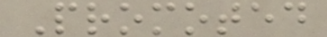Promoted
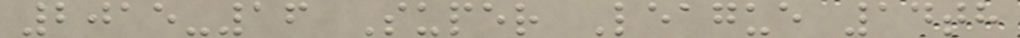2015-16 Super League 14th
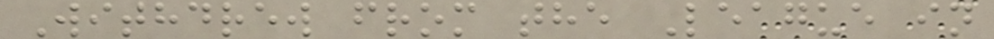Withdrew from the League in
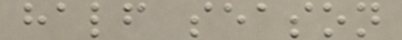half season
